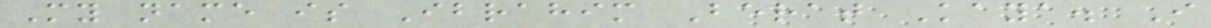My name is Ibrahim Berat Kaya. I
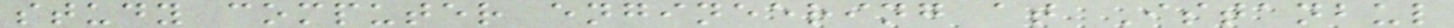study computer engineering at Istanbul
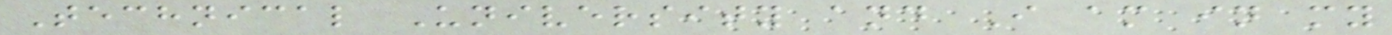Technical University and I am in my
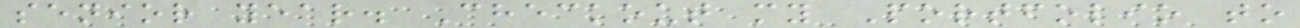senior year. Checkout my Portfolio to
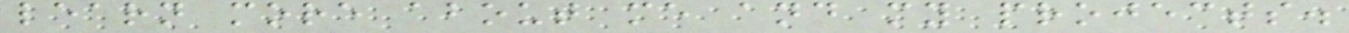learn more about me and my projects.
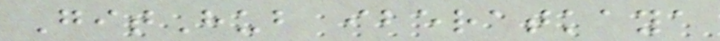GitHub iberatkaya
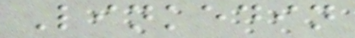Linkedin
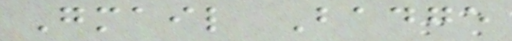Gmail Badge
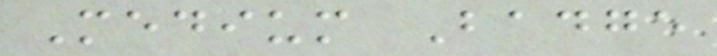Medium Badge
